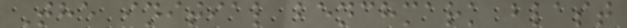The initial benchmark blast
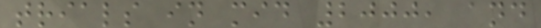trials in mid 2000, and
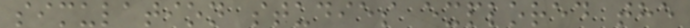simulation studies explored the
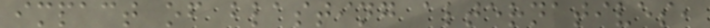impact of blasting alternatives,
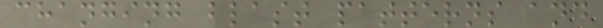changing blast patterns and
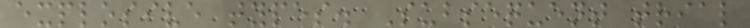explosive types. Subsequent trial
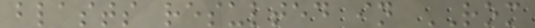blasts resulted in ROM
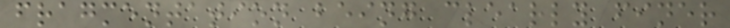fragmentation being clearly finer
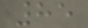85
